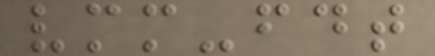vmm-fdt
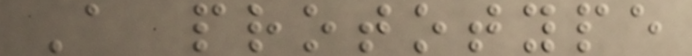A prototype
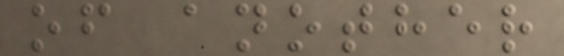of another
